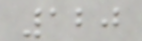120
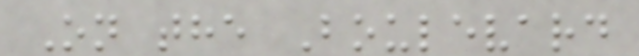On the Boulevard
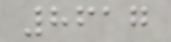8617
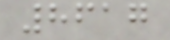8617
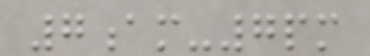7am-7pm
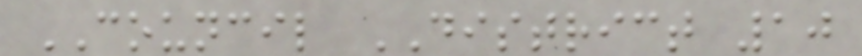COUNCIL DISTRICT 10
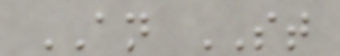AN ST
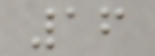16
